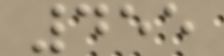455
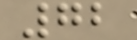72
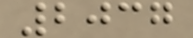2037
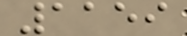1159
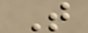T
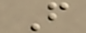F
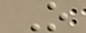O
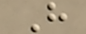H
